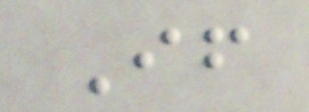If
